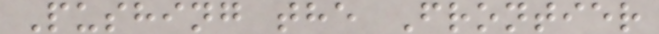Pushing the Frontier
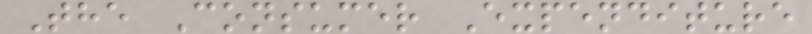The Consumer Expenditure
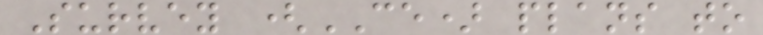Survey (CE) plans to
